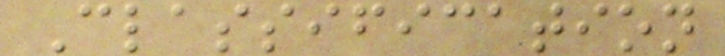Classification
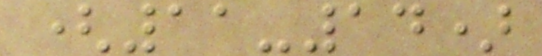(11-14)
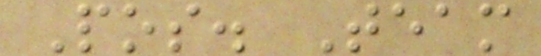Pos. Team
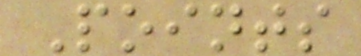Points
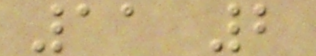11 2
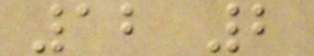12 2
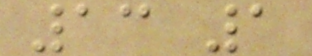13 1
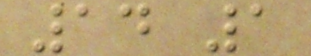14 1
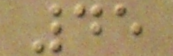45
